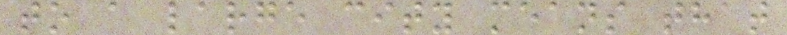to a large city means that
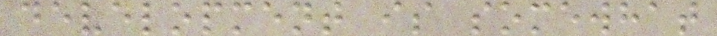development is somewhat
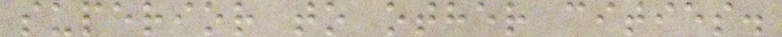superior to other cities.
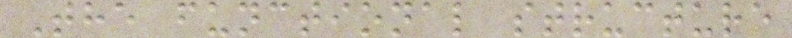The functional structure
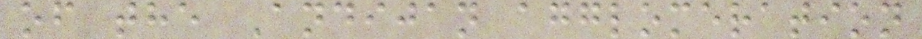of the Andijan agglomeration
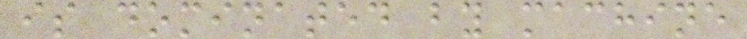is dominated by machine
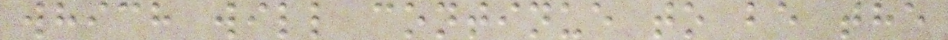which will continue to be the
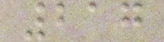217
